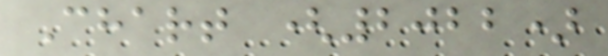Chart (2022)
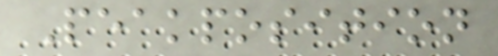Peakposition
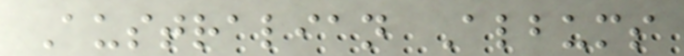Australian Albums
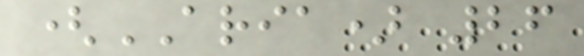(ARIA) 26
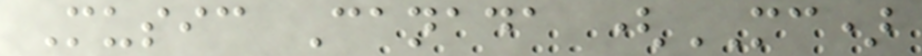Music Canada (MC)
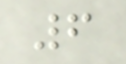6
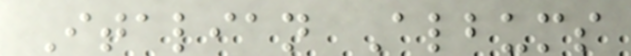Italian Albums
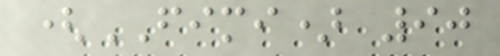(FIMI) 90
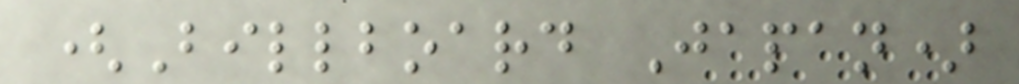(Billboard Japan)
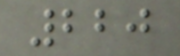220
